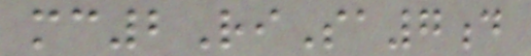mc2RiSa7d
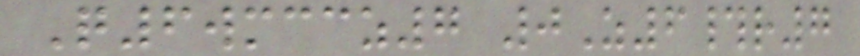Q6wmccz7 0Z6#r7
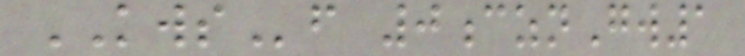KWSf 0cznGw1
